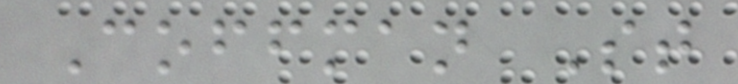Coffman St
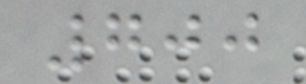700
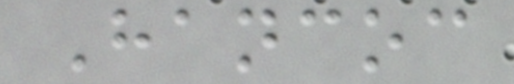Hancoc
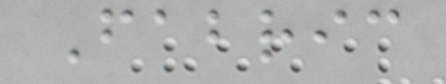Fabric
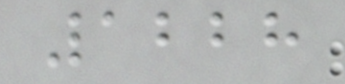1228
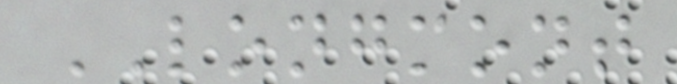LONGMONT
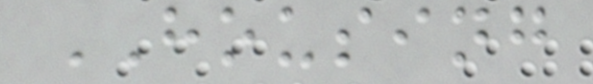HOUSING
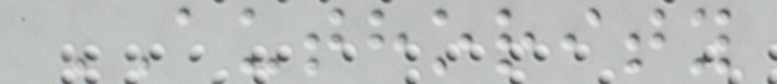AUTHORITY
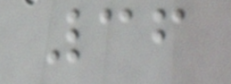36
